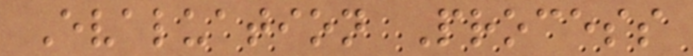Evaluation Process
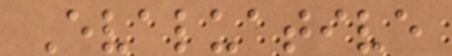Evaluative
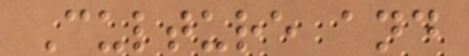Culture and
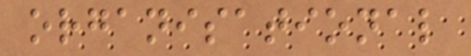organisational
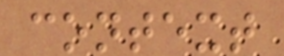context
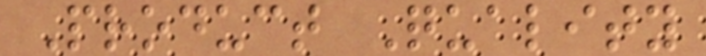Product Quality
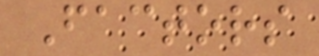Factors
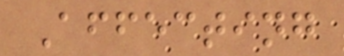Affecting
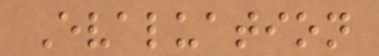Evaluation
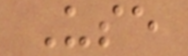Use
